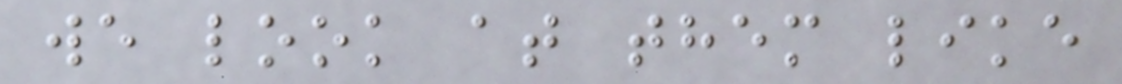we look at them like
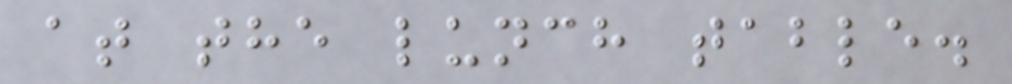at the lunch table.
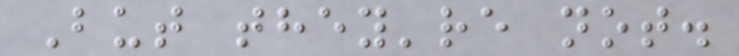But they're not.
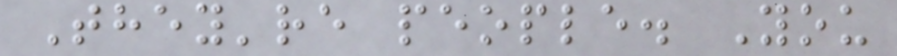They're people. You
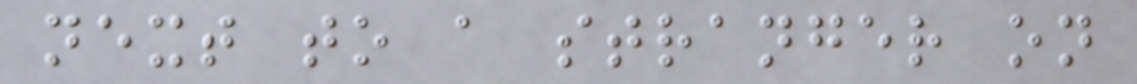next to a stranger on
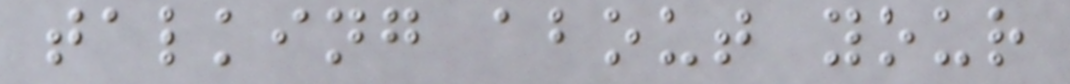talking about your
